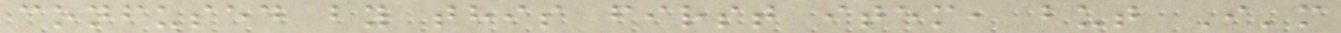confused by this first item, but I'm
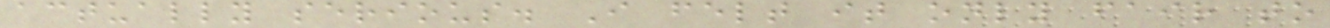actually serious. I felt it only fair to
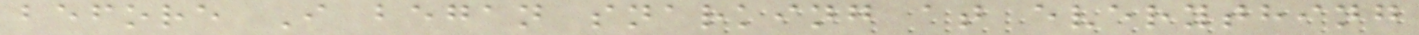before I began snarking at everything
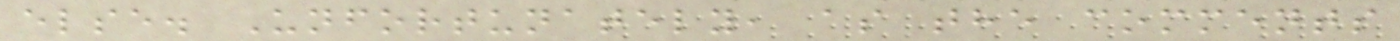else. Unfortunately, as the comments
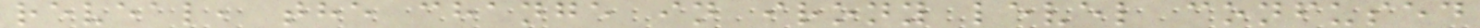reveal, the change in irony level confused
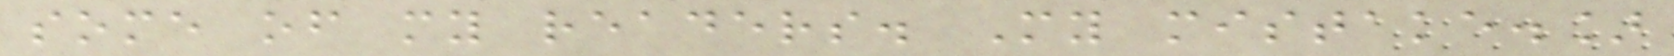some of my readers. My mistake.]
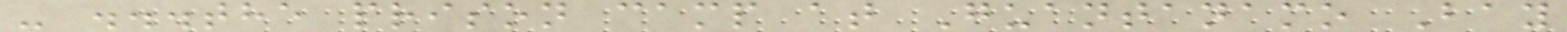- ...the prison camp at Guantanamo Bay
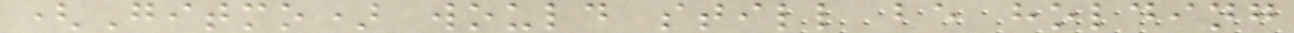(Gitmo) would still be holding
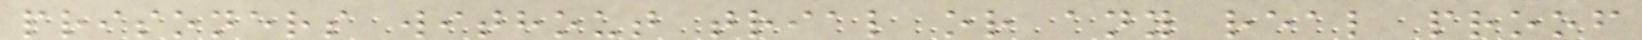prisoners without trial or any real proof
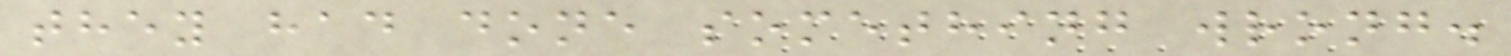they had done something wrong.
